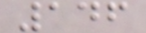146
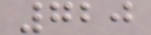720
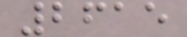2615
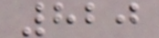820
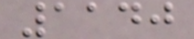1140
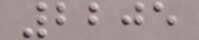2205
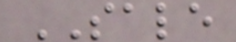SALE
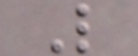L
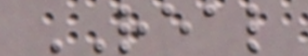REAL
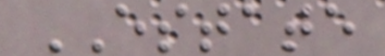ESTATE
